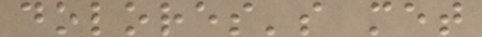dolores's met
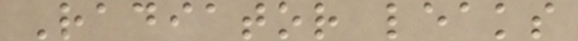Radiator leaks
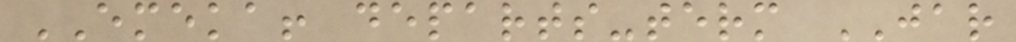EMEKA! departs-term JAR
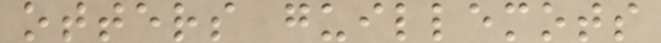otters guillemots
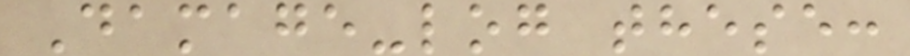Damage-log these:
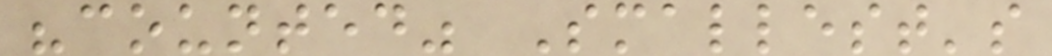"counted" Smallest's
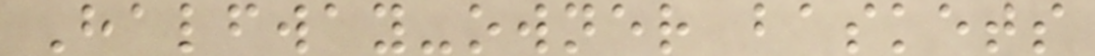Halfway-owner baskets
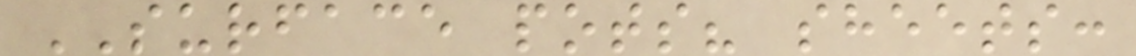SURFACE pots? sheets:
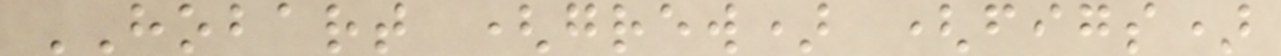HOBART (grew) (figs)
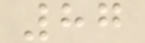87
